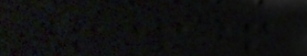+++
